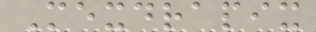Mexdrapix
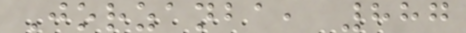Jorzanba, 887
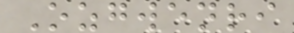Ozgwenri
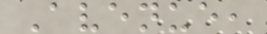Avenue,
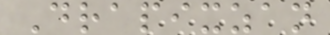Drapixzan
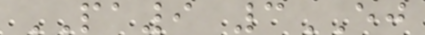PA9 3EJ
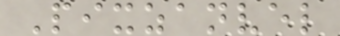Pixzanvel
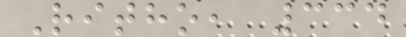Ritho, 334
